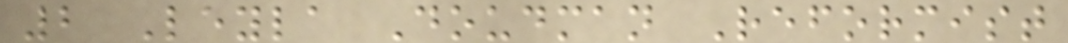2 Leyla Doudman Reformist
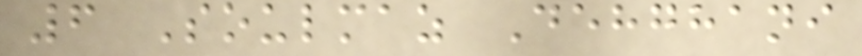6 Soulmaz Dehghani
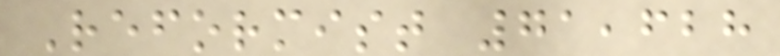Reformist 71,628
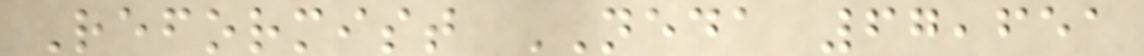Reformist NEDA 67,651
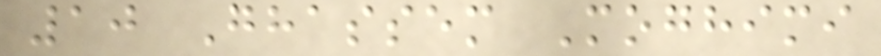10 Ghassem Moghimi
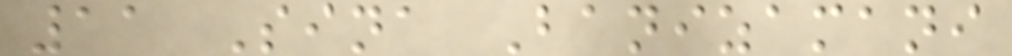11 Sina Banizamani
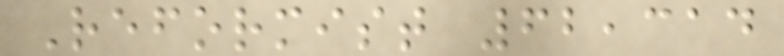Reformist 62,314
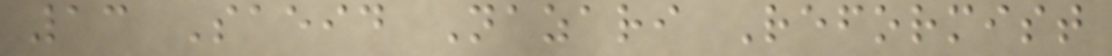13 Saeid Nazari Reformist
